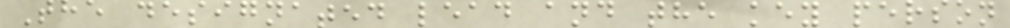The designated lead and the key person
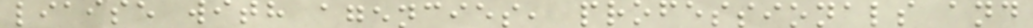liaise with agencies, professionals and
